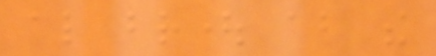also brought about the
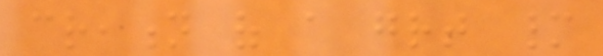creation of a great many
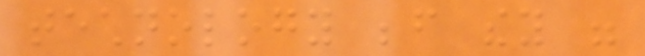technology before they were
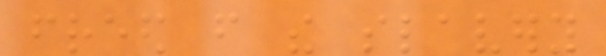freed from the slavery
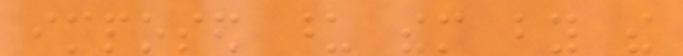imposed upon them by the
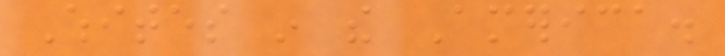Whites in the America.
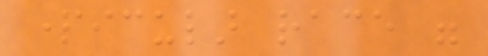particular race were
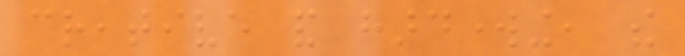creative and hardworking, the
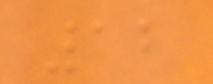12
